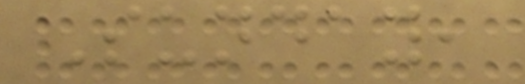Sunday,
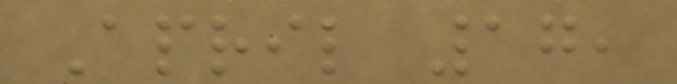April 17,
